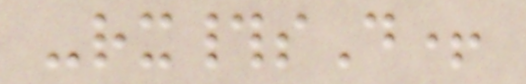-rx#sD+
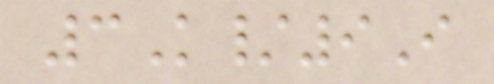3K/9I
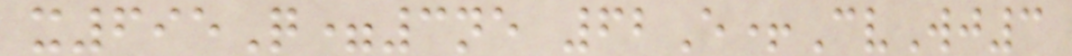x695Q=3ne 62E+CvWj3
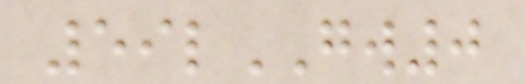59lGW0
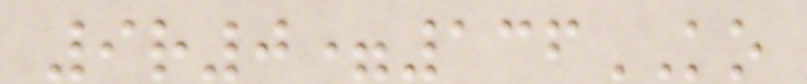9r0=136KO
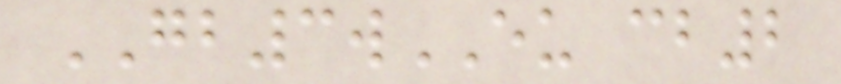GB3wEU cb2
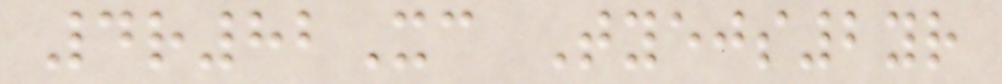4r82Xc Tyejs2yr
